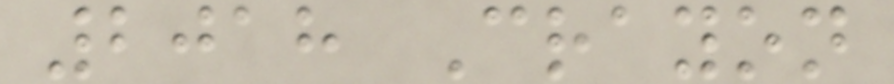2018 Crayon
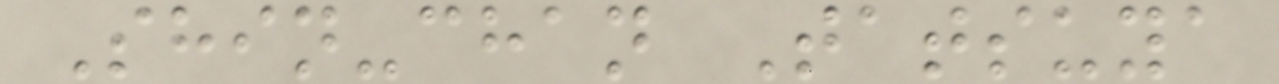Shin-chan Tatsuya
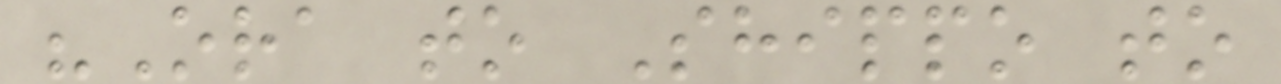"Ora to Shippo to
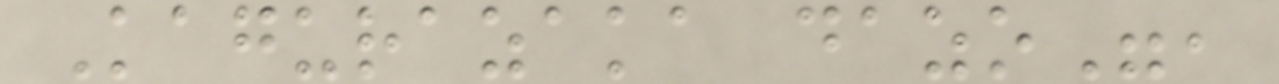Kagurazaka dazo",
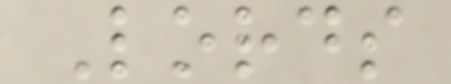Lords
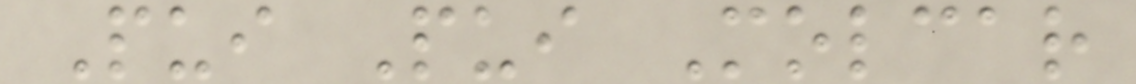Pui Pui Molcar
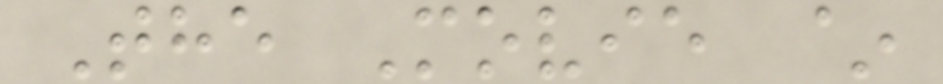The Movie ~
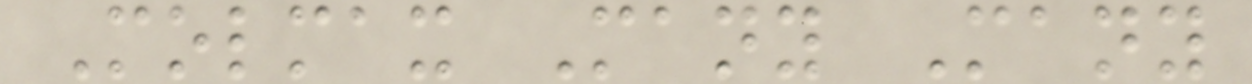Molmax Many Many
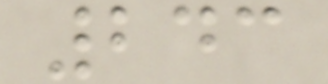243
